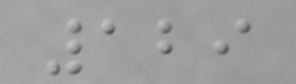129
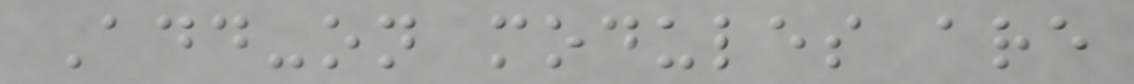Add-on modules are
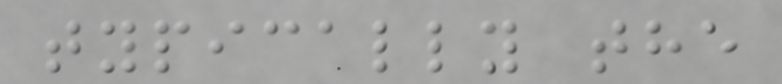typically the
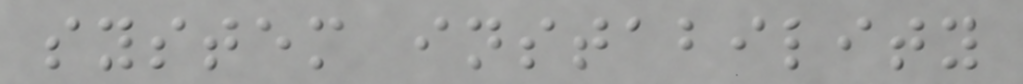system instability
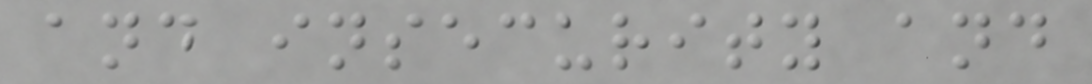and insecurity and
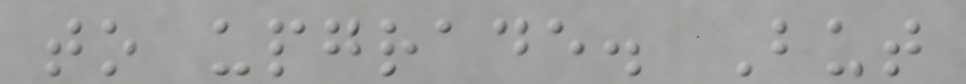to upgrade. But
